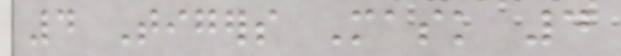4 Tigers Mask 4
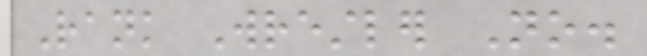Rank Wrestler No.
